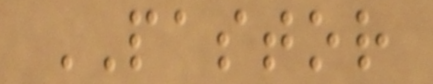PASTOR
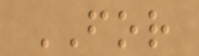FOR
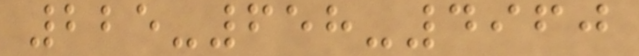225-658-4960
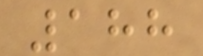188
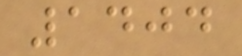1404
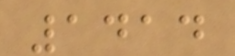1414
